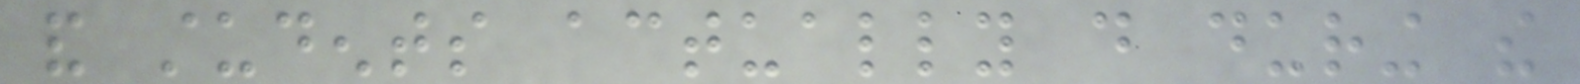and students actually do during the
